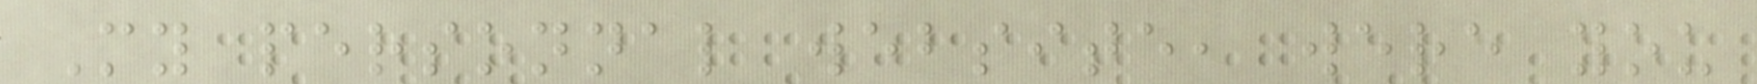My personnal website, were you
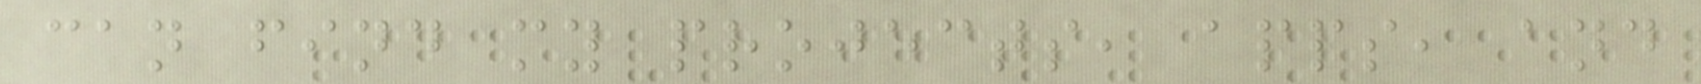can find my projects, apps, and
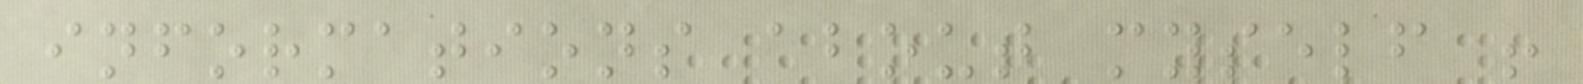informations about myself !
